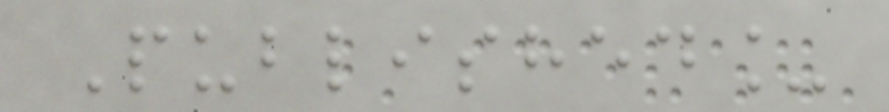Published_
